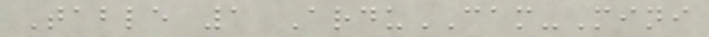Table 1 ArduCAM-Mini
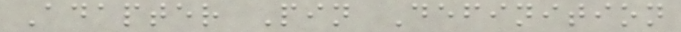Adapter Pin Definition
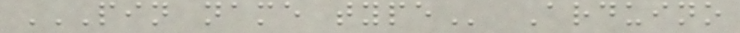PIN NAME TYPE Arduino
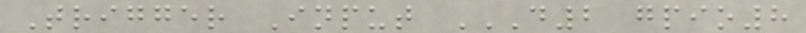Trigger Input D2 GPIO8
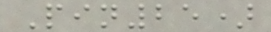Pin25)
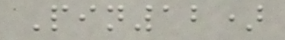Pin12)
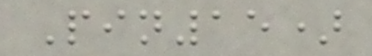Pin15)
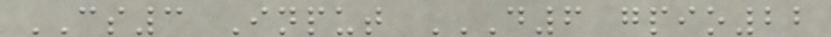CS3 Input D6 GPIO22
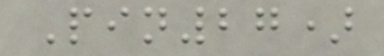Pin27)
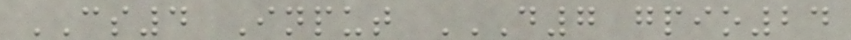CS4 Input D7 GPIO24
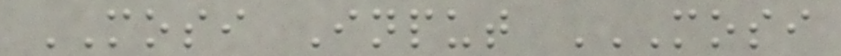MOSI Input MOSI
